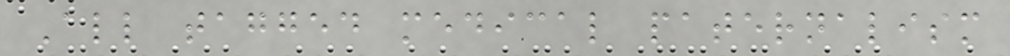All tagged medical paternalism
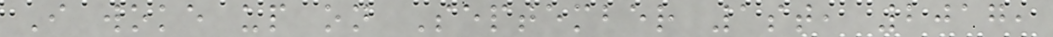I woke up on September 1st, 2017,
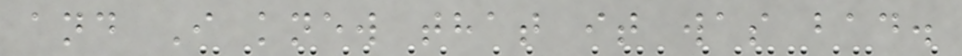and I knew that it was bad.
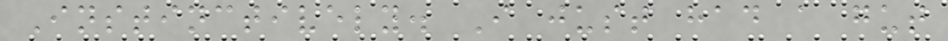Instinctively. I just had a gut
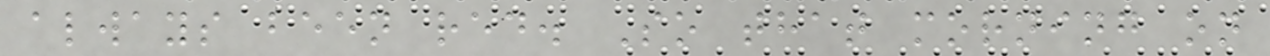always been red. So that morning on
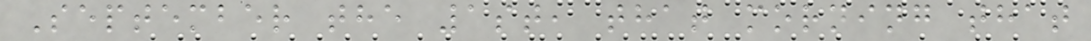September the 1st, that morning that
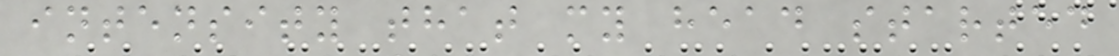intensity that my head started
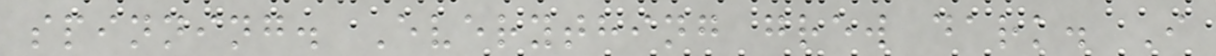spinning. Everything grew dark. I
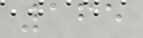165
